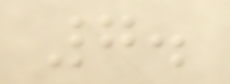7.
